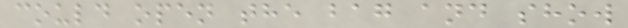could open the bag and show
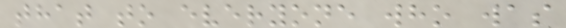that to everyone who was
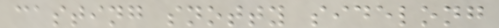casting snotty sidelong
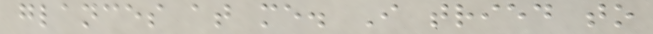glances at me. I tried to
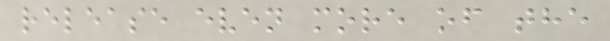release even more of the
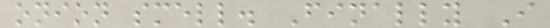onion smell. Finally I
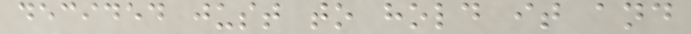decided just to hold it and
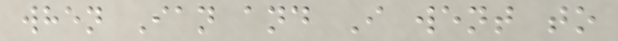when Ian and I went to
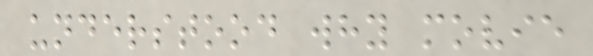understood why movie
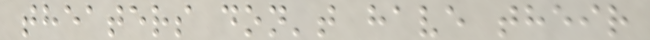theaters don't have their
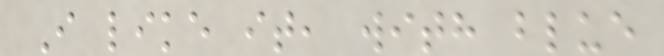I like it, with blue
